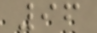96
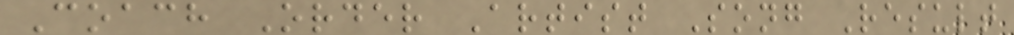Coach Order Artist Song Result
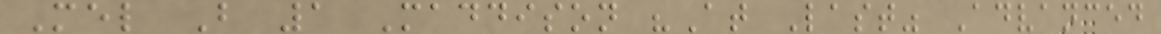Mel B 1 Maddison "At Last" Advanced
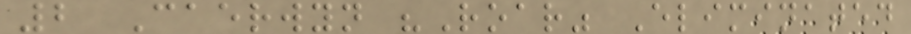2 Caerwyn "Roar" Eliminated
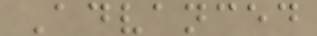Advanced
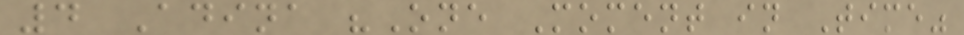4 Adina "One Moment in Time"
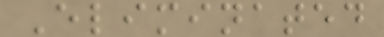Eliminated
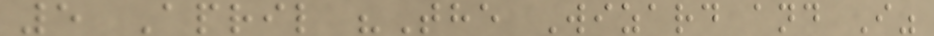5 April "The Wizard and I"
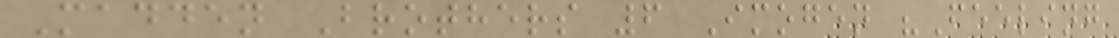Madden Brothers 6 Imogen "Feeling
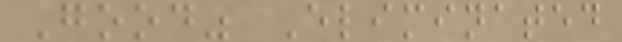Good" Eliminated
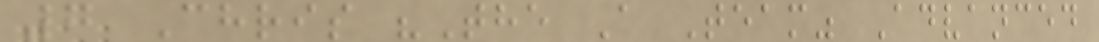7 Chris "The A Team" Advanced
